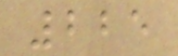225
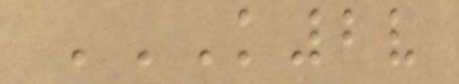K2V
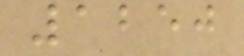1250
